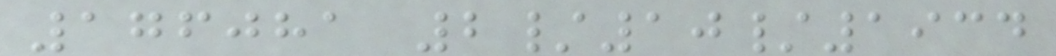176081 2/10/1934
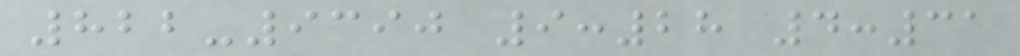822-9390 9:28 4:31
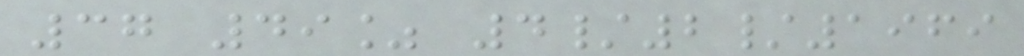37 49% 4/2/1969
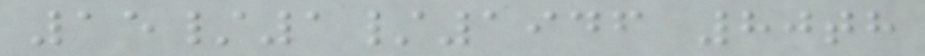15/1/1946 80th
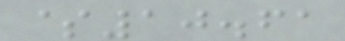$10.61
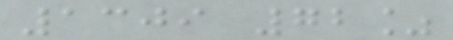1309 72%
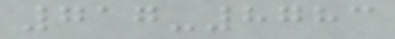717-8783
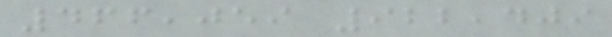466,059 922,409
